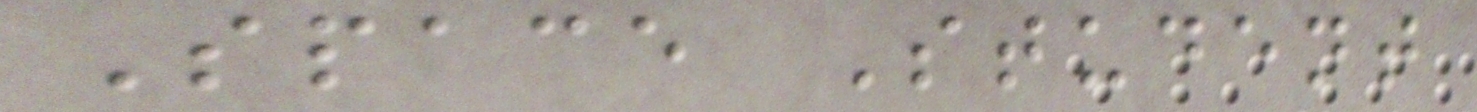Space Student
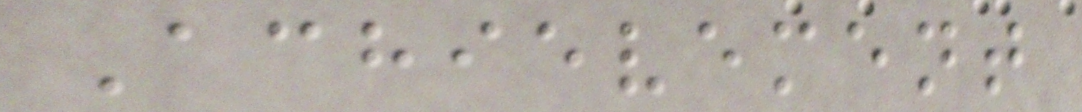Achievement
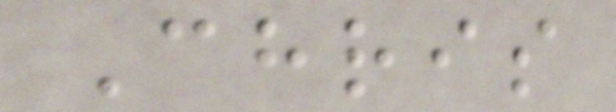Chris
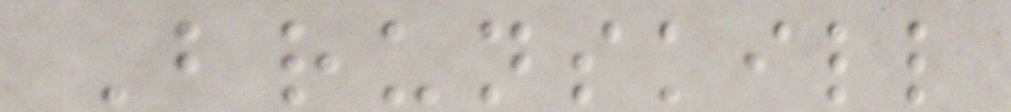Brunskill
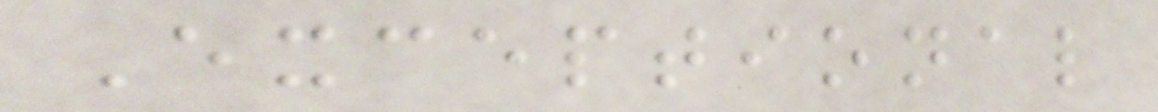Exceptional
